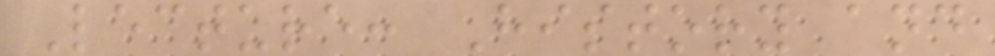Lecture: History and
